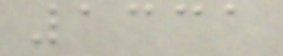1331
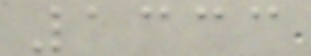1333
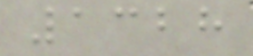1328
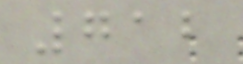712
